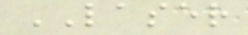LASER
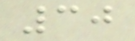30
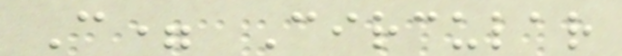C= Circular
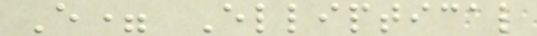E= Elliptical
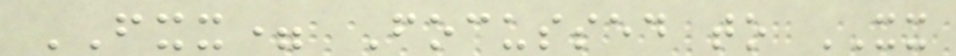FXX= Focussed to XX
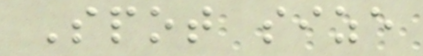Spot size
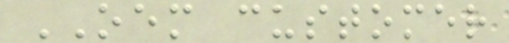OEM customer
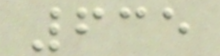635
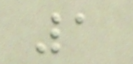1
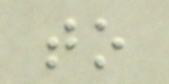to
